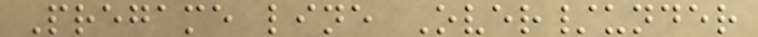Pregame line Over/under
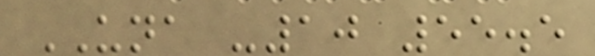UNA -10 55.5
